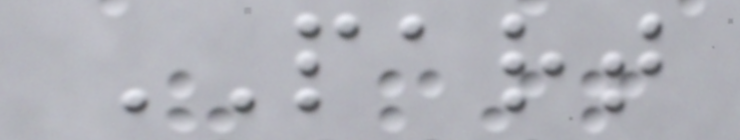PART
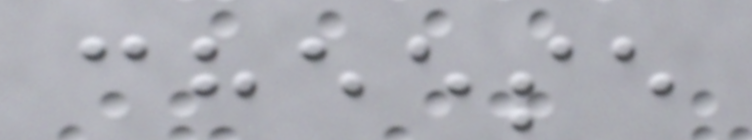cheese
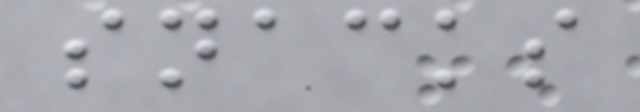snacks
